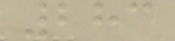283
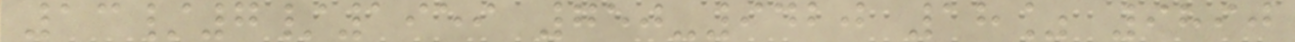13/7/1959 750-9420 18% 9890
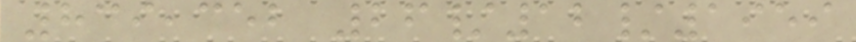839,352 26/12/1959
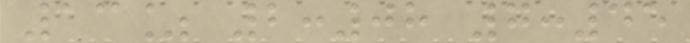13% 2:08 7:45
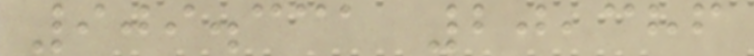909.331 20,386
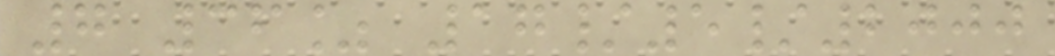7 36% 17/5/2000
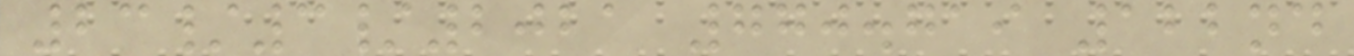23/3/2021 770.719 122nd
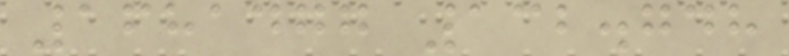1681477 132.748
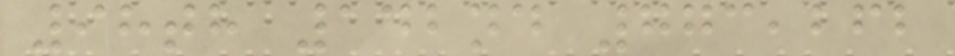98th 142nd 773,262
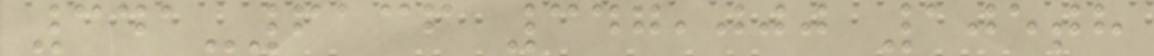341-6136 347,000 105th
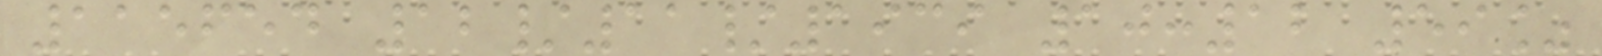115654 12/11/1939 10:12 59%
